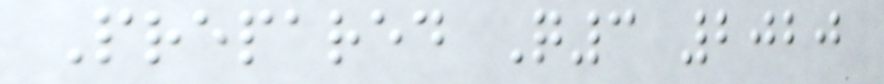Prepared Q3 2020
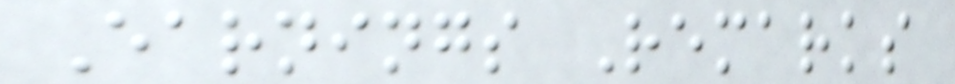Earnings Remarks
